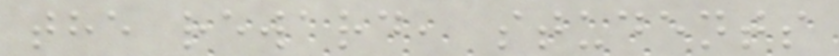the reward, students
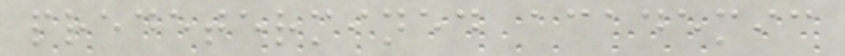predetermined academic
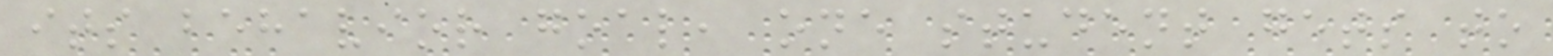its behavior goal, one student gets to
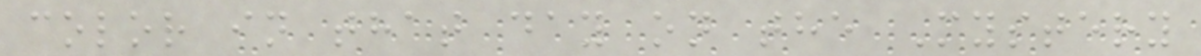color in that day on the Mystery
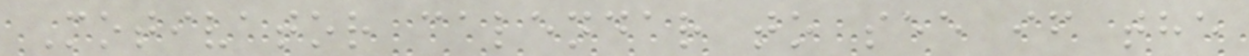Motivator calendar to see if the
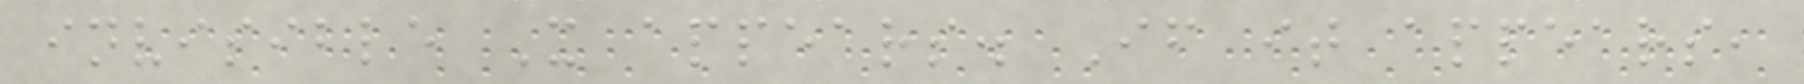invisible X appears. If it appears,
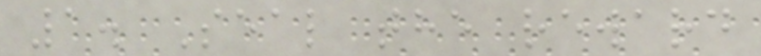1. Seal the reward
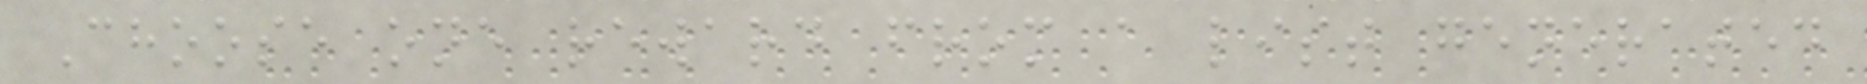Choose one reward from a list generated
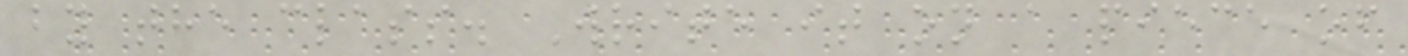by the class. Write it on a piece of
